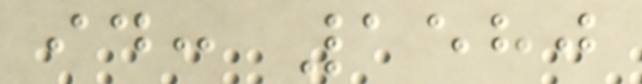id: 1580
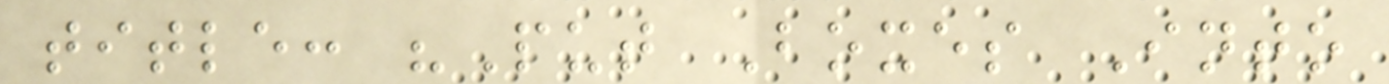title: "Put Boxes Into
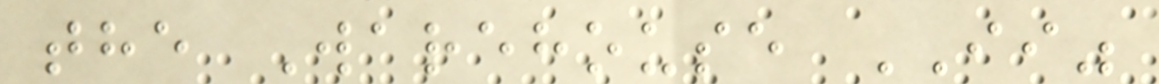the Warehouse II"
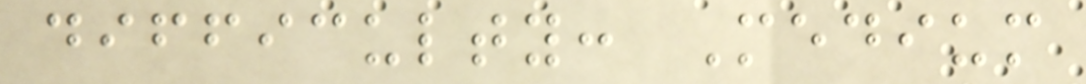difficulty: Medium
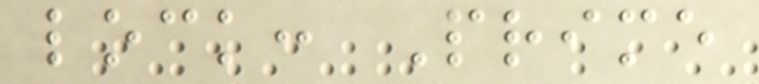lock: Prime
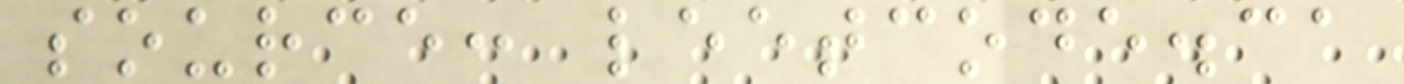source: leetcode.ca
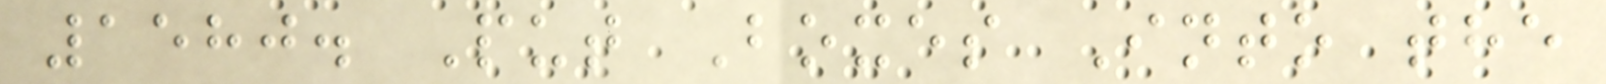1580. Put Boxes Into the
